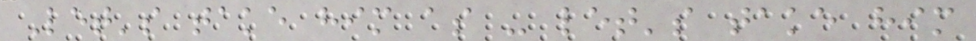Let's take him as - let's take him
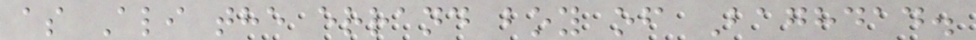as Ali the errand boy of Baghdad.
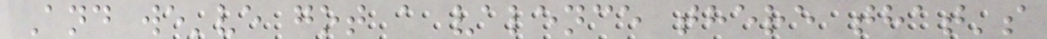And we've got a valence there that's
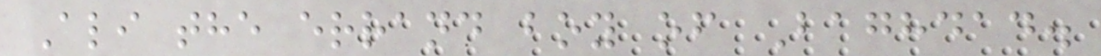Ali the errand boy of Baghdad.
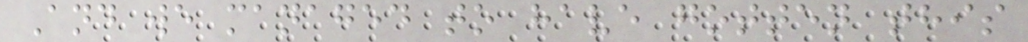And we managed to have gotten this
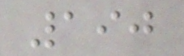190
